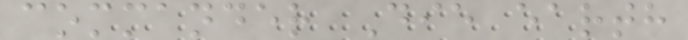commander Die earth
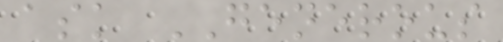ask GENEROUS
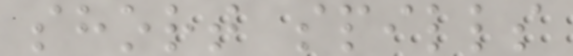short spills
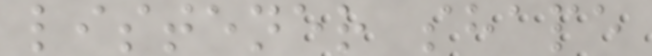listener shape
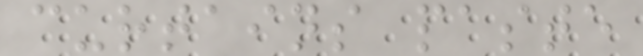curtains paste
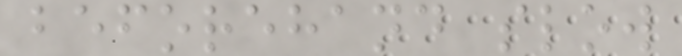beforehand slow
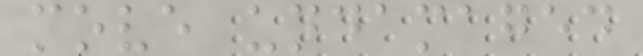move undamaged
